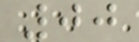00
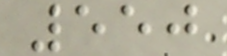550
